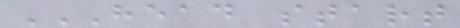HEAD START
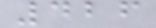426
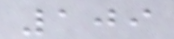109
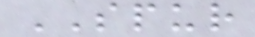SPUR
